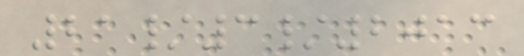21/3/2013
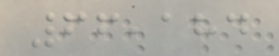66,184
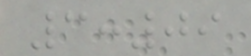3:09
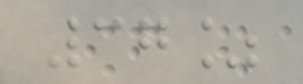37%
